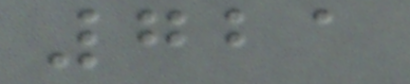721
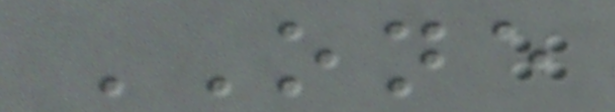ONE
